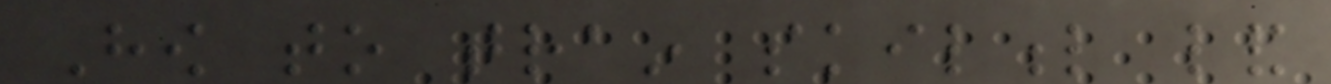How to train skilful land
